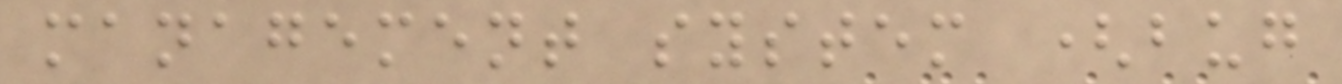management system (bug
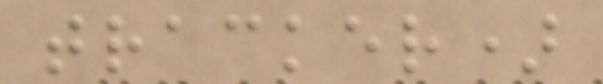tracker)
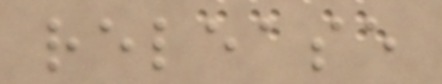release
